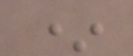*
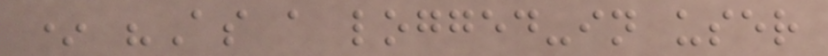* "As a logged-in user
